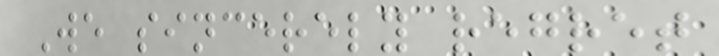We sincerely regret
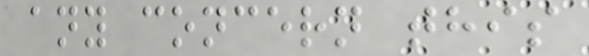any concern this
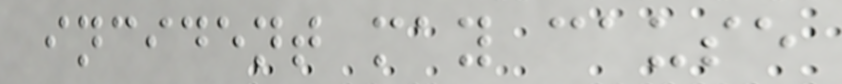incident may cause
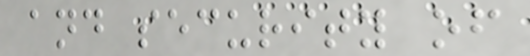and security of
